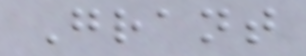Grant
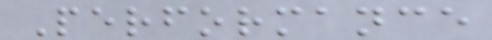Performance
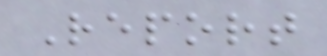Report
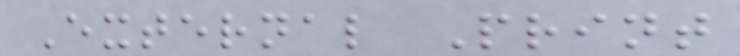External Print
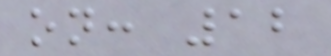on: 12
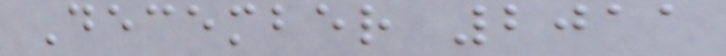December 2011
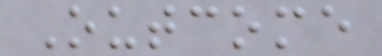Outcome
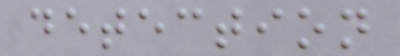detection
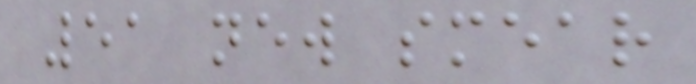51 new smear
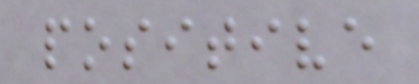positive
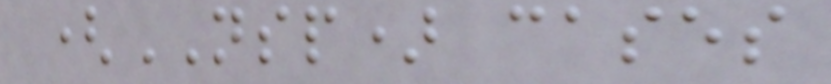(NSP) cases
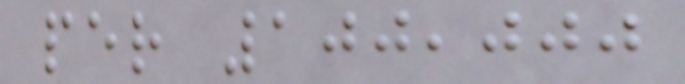per 100,000
